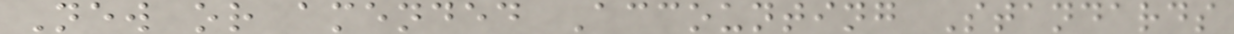New or amended Accounting Standards
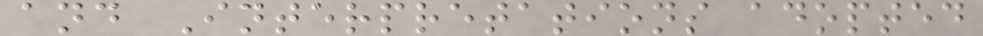and Interpretations adopted
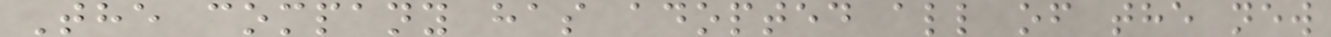The company has adopted all of the new
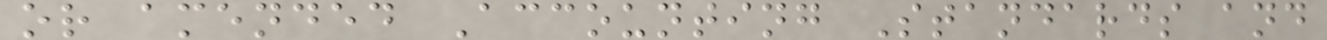or amended Accounting Standards and
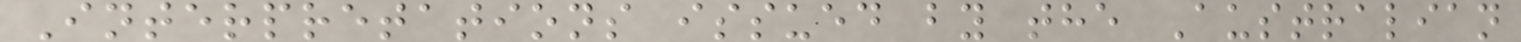Interpretations issued by the Australian
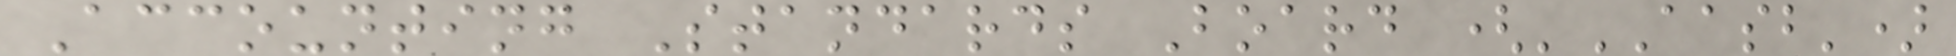Accounting Standards Board ('AASB')
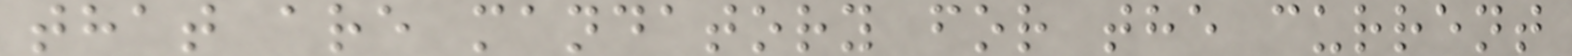that are mandatory for the current
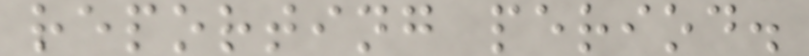reporting period.
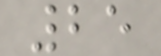25
